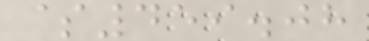$459.08
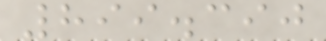899.390
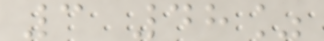3 48%
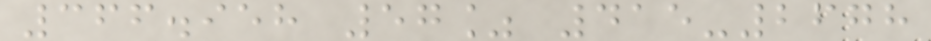366.958 57% 415-2678
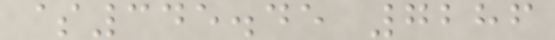$345.45 7286
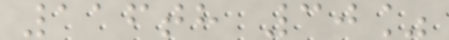116th 30%
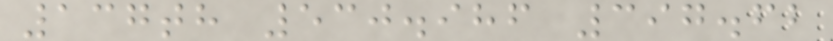137th 530.986 397.62
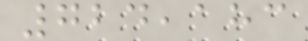724,183
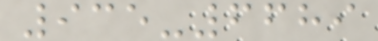935-6689
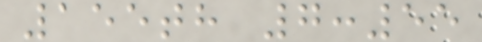155th 7:55
